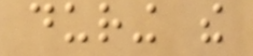during the
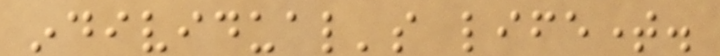individual's lifetime.
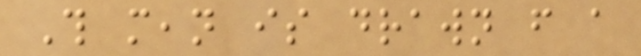This mean is drawn from a
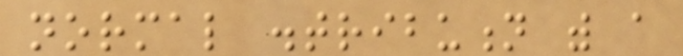normal distribution with a
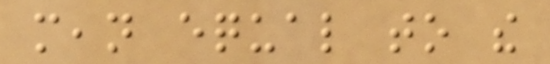mean equal to the
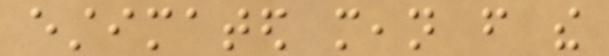estimated mean from the
